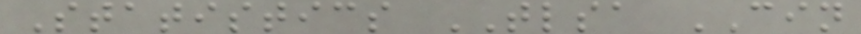Statistics TLSA CIN
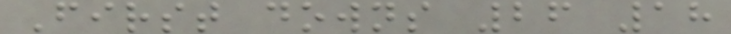First downs 26 18
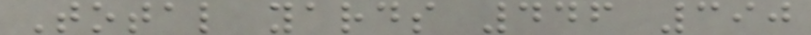Total yards 446 390
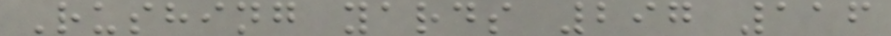Rushing yards 297 116
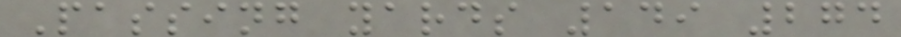Passing yards 149 274
